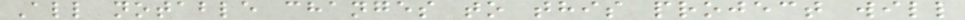All notable changes to this project will
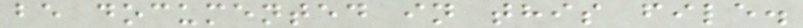be documented in this file.
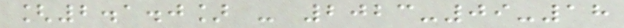[2.1.0] - 2023-09-18
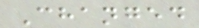Changed
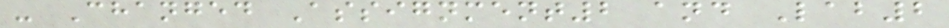- Changed Assignment2 and Lab2
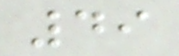49
